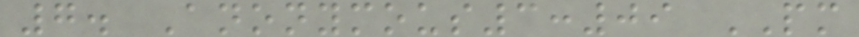7. Anonymous3:09 PM
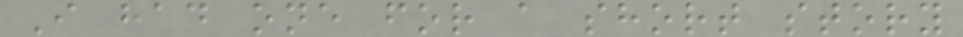I had one for a short story
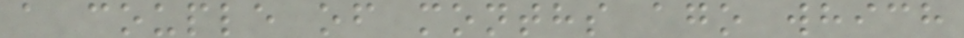a couple of months ago which
